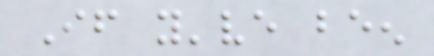If you've been
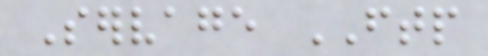Servage FTP
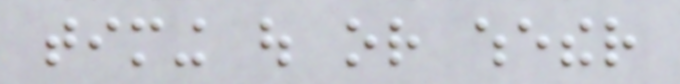timing out or whether
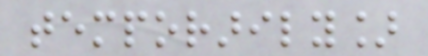temporarily]
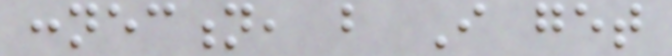connection, but I get
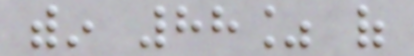within 88% of
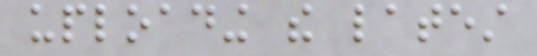uploading the latest
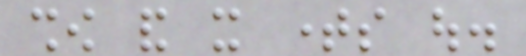show and it times out.
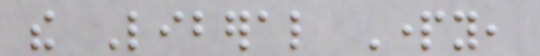the Liberal Party,
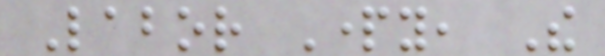Labor Party, The
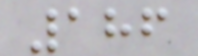186
